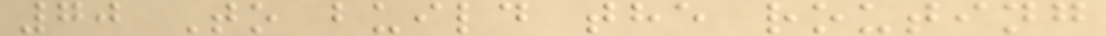70 To build the routing
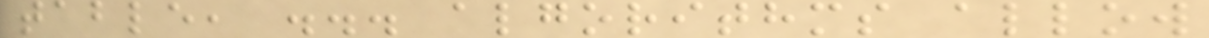table, ... algorithms allow
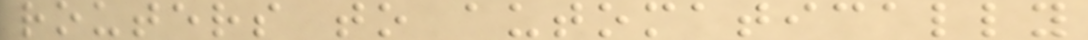routers to automatically
